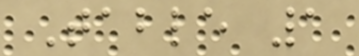Table 1
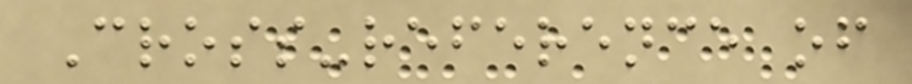Cross-reference of
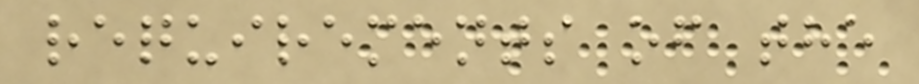requirements of the
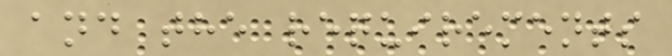and the requirements
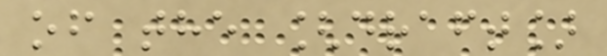of the [draft]
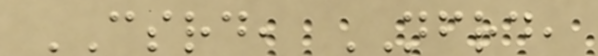CSRD, NFRD,
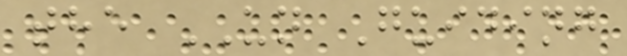the UN Guiding
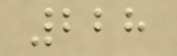228
